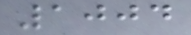1004
